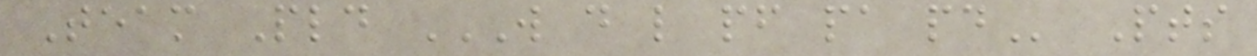Team Pld W D L PF PA PD Pts
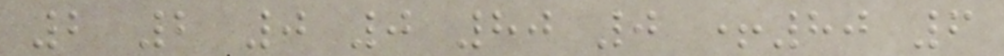2 2 0 0 80 0 +80 6
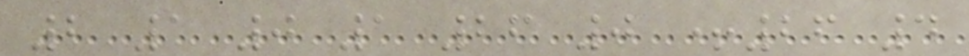2 1 0 1 26 0 +26 4
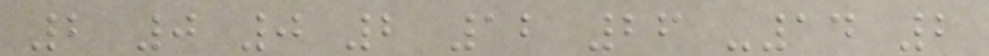2 0 0 2 12 26 -14 2
